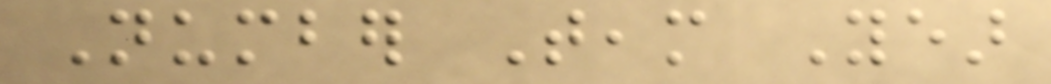Number Team Year
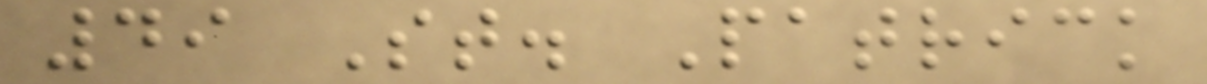49 St. Patrick
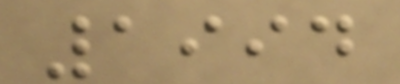1994
